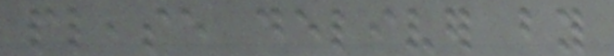please deliver by
